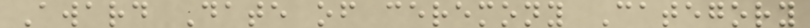Award Date of ceremony Category
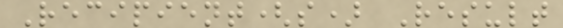Recipient(s) Result
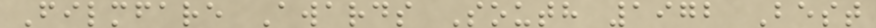Filmfare Awards South 1972 Best
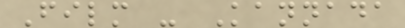Film - Kannada
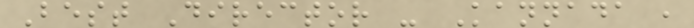Best Director - Kannada ,
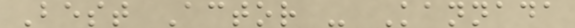Best Actor - Kannada
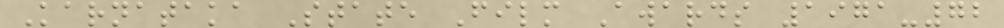Karnataka State Film Awards 1971-72
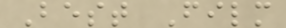Best Film
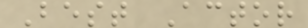Best Actor
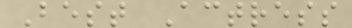Best Actress
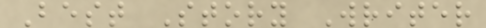Best Story Writer
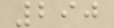290
